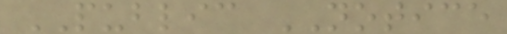PUBLIC NOTICE
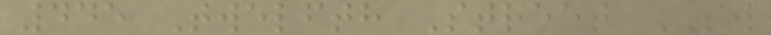445 Twelfth Street SW
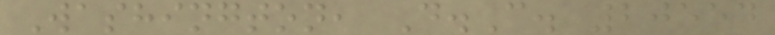Washington, D.C. 20554
